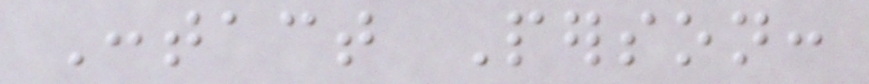Contact Person:
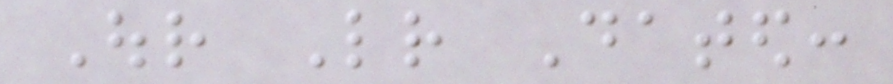Our Letter Dated:
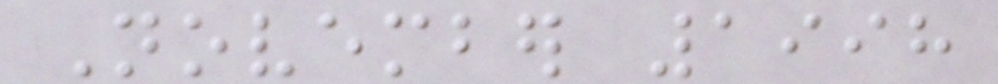November 1998
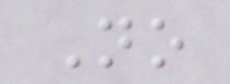No
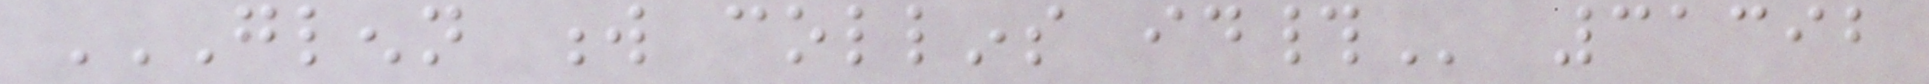GLENN W COLLINS ID# 31392
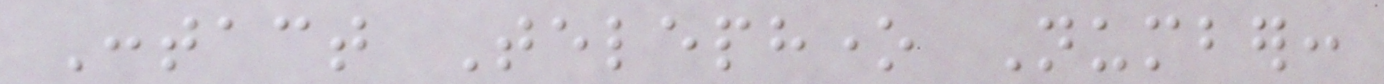Contact Telephone Number:
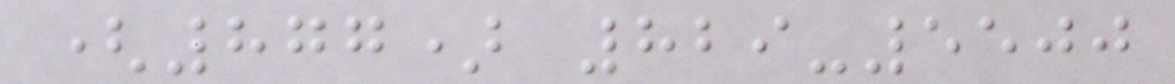(877) 829-5500
